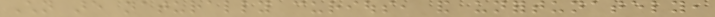Children are naturally curious, and unfortunately,
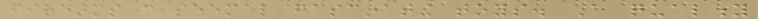firearms can seem like fascinating toys. A quality
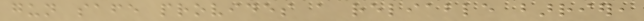gun safe provides a reliable barrier,
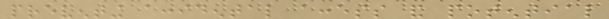preventing accidental access and potential
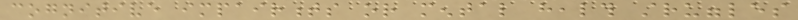cognitive impairments or mental health struggles
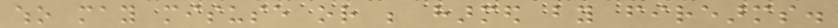who may misuse or be harmed by firearms.
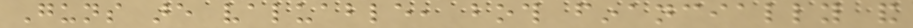Guns are valuable, both financially and
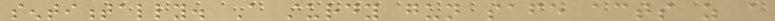sentimentally. A sturdy gun safe acts as a
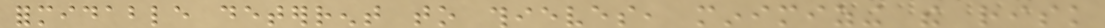formidable deterrent to thieves, minimizing the risk
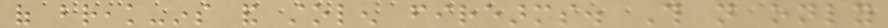of break-ins and stolen firearms. This not only
